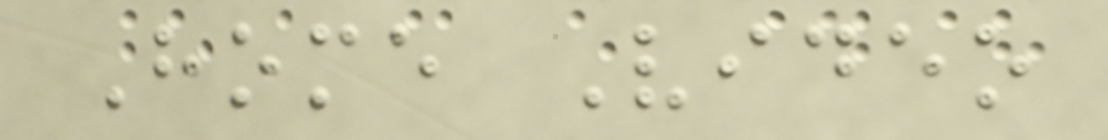Home Video
